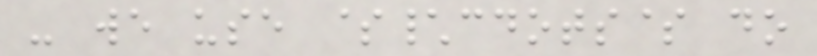- we use $\cdots$ do
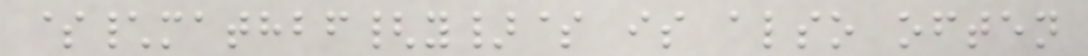$\mathbf{y}$ is also often
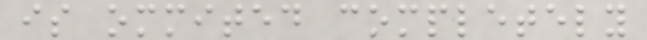is ommited completely
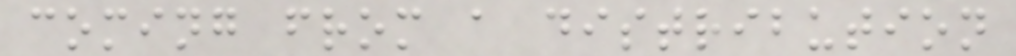coming from a distribution
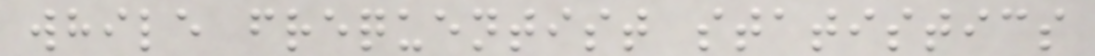while frequentist statistics
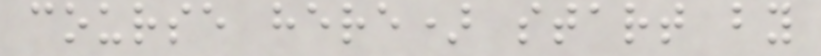course here) start by
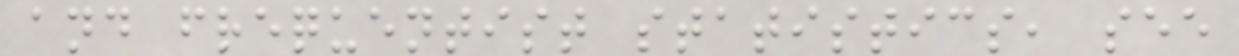and frequentist statistics, see
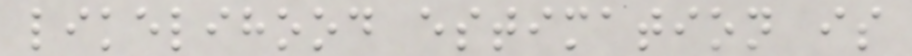likelihood estimation is
